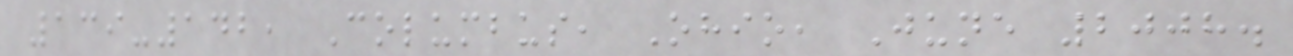139-142, Columbus, Ohio, June 2008.
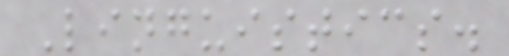Linguistics.
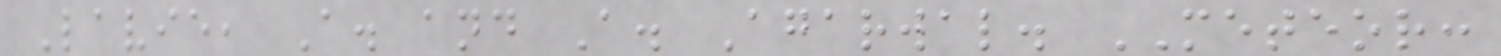Lavie, A. and A. Agarwal. METEOR:
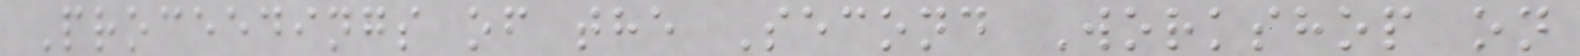Proceedings of the Second Workshop on
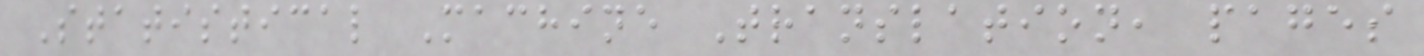Statistical Machine Translation, pages
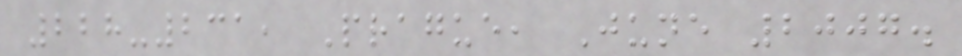228-231, Prague, June 2007.
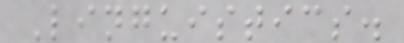Linguistics.
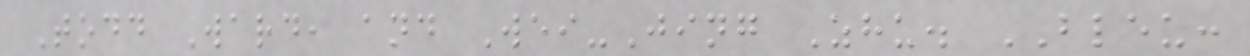Todd Ward, and Wei-Jing Zhu. BLEU:
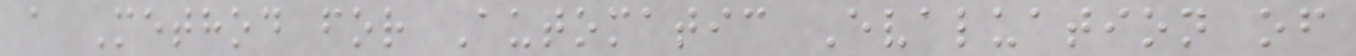a Method for Automatic Evaluation of
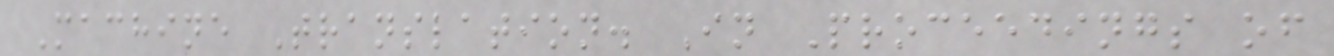Machine Translation. In Proceedings of
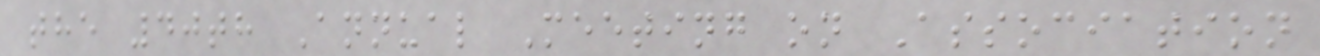the 40th Annual Meeting on Association
